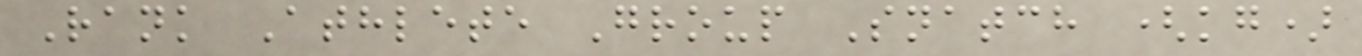Rank Athlete Group Snatch (kg)
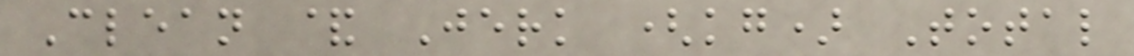Clean & Jerk (kg) Total
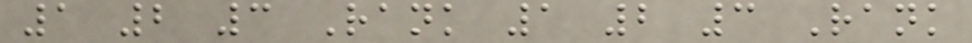1 2 3 Rank 1 2 3 Rank
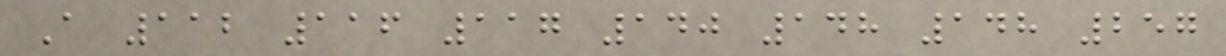A 112 116 117 140 148 148 257
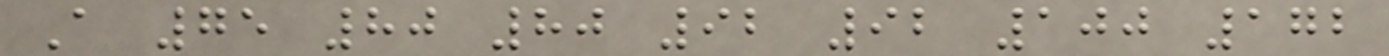A 75 80 80 92 92 100 172
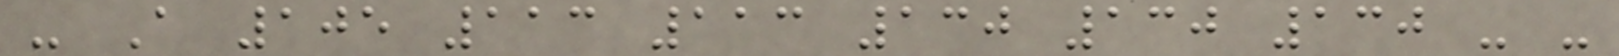- A 105 113 113 130 130 130 - -
